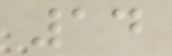14
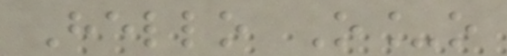Hello O_o
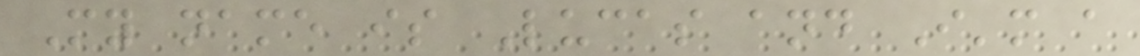My name is Lucas and I'm a
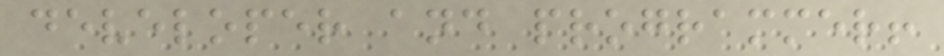developer and programmer!
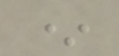*
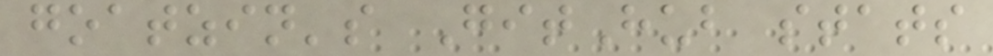goatzin's GitHub stats
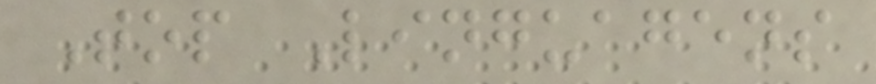Top Linguagens
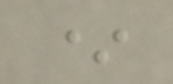*
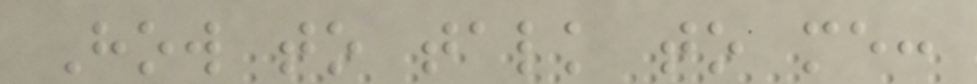How to talk to me:
